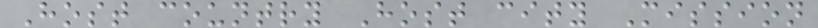Host country Host city Mission
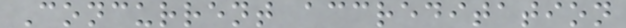Concurrent accreditation
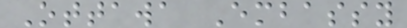Ottawa Embassy
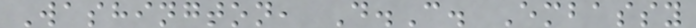Washington, D.C. Embassy
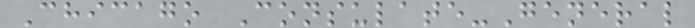Chicago Consulate-General
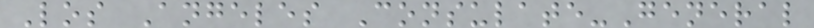Los Angeles Consulate-General
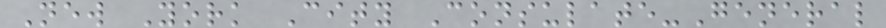New York City Consulate-General
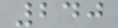240
